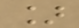]
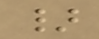}
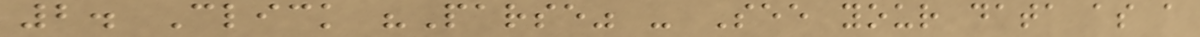2. Click "Parse" - See your data as a
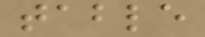table
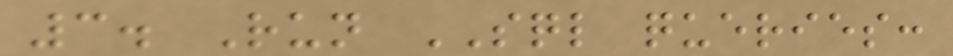3. Run SQL queries:
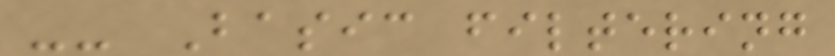-- Basic filtering
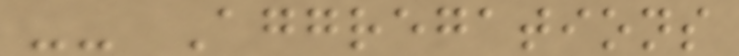-- Aggregations
